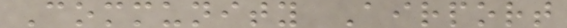Community Airport
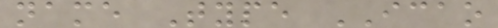name Type ICAO
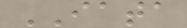IATA
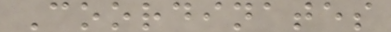Coordinates
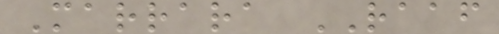Marrara RAAF
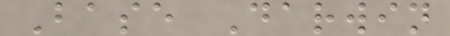Base Darwin
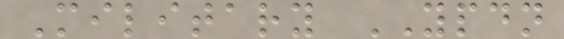Military YPDN
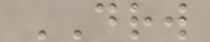DRW
